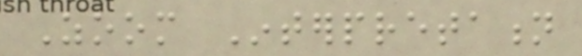Zoom Interpretation
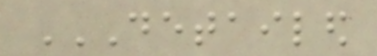DETAILED
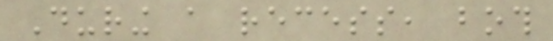During a recess, both
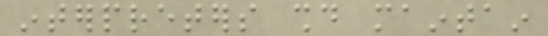interpreters should maintain
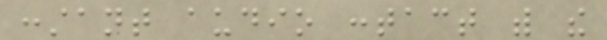constant audio contact with the
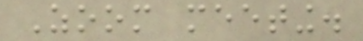Zoom meeting.
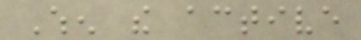When the active
